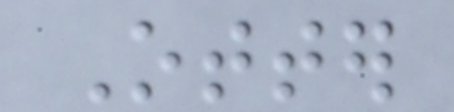Otter
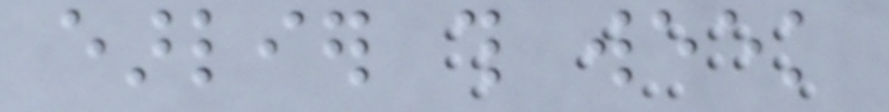earlier this week
